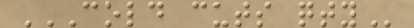COLD CUTS QTY
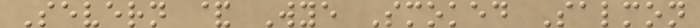Severn & Wye Smoked Salmon
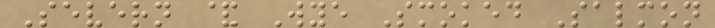Severn & Wye Smoked Salmon
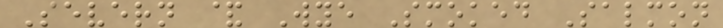Severn & Wye Smoked Salmon
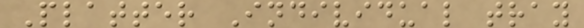Platter Individual tray
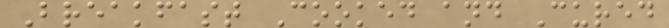Breakfast Cooked and Cured
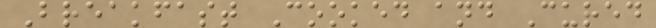Breakfast Cooked and Cured
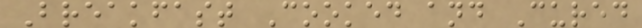Breakfast Cooked and Cured
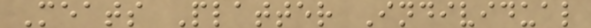Meats Platter Individual
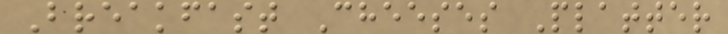Breakfast Cheeses Platter
